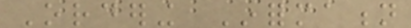Ordering Information
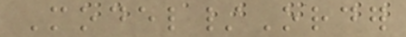Model/Order
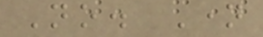No. Name
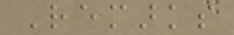Remarks
